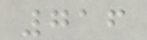716
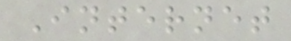Internet
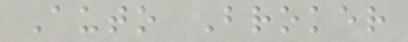Auto Broker
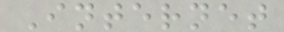Internet
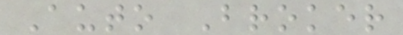Auto Broker
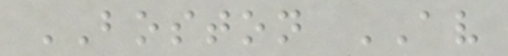BOSTON AV
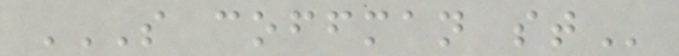S COFFMAN ST
